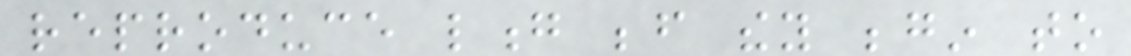reproduce long before they begin to
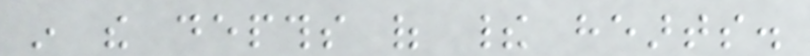in the depths of their hearts.
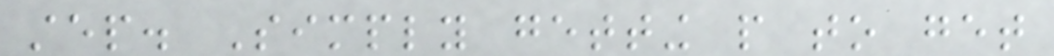step. Simply getting people to get
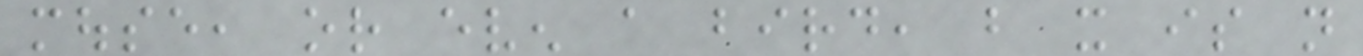mouse, or even a bird, but it is not
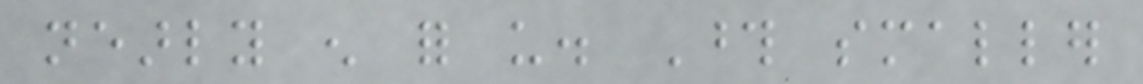nearly enough for us. Those smaller
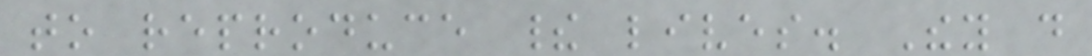to reproduce their lives. They do
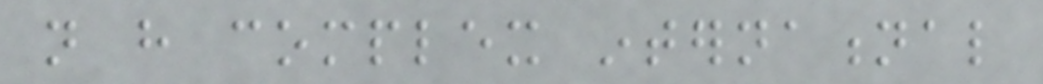not have complex international
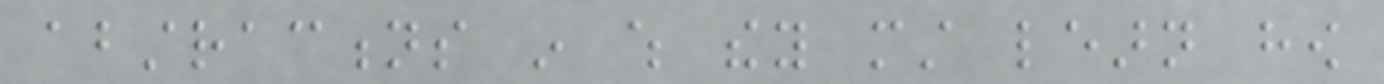abstractions in which they must learn how
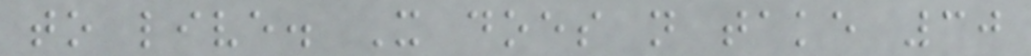to live. It does not take 30
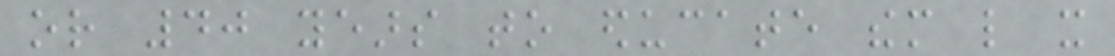or 40 years to educate them like it
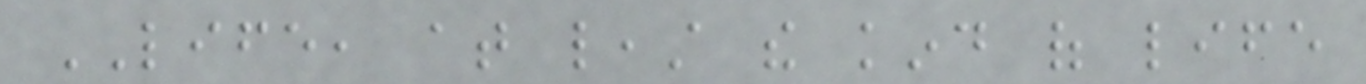LIFE, at least the kind of life
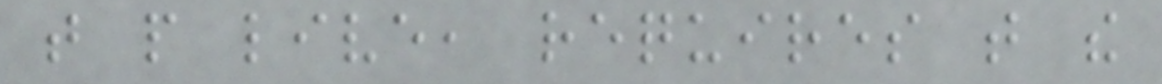that people live, requires that the
